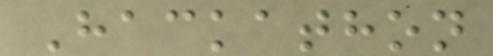Hackathon
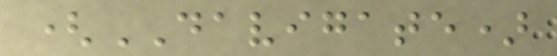(DAVIGATE)
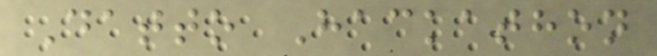Datto Hackathon
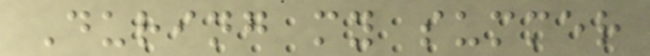During my summer
